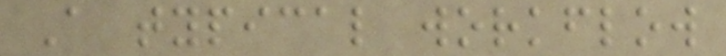A typical workflow
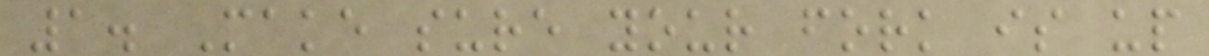1. Make sure your fork is up
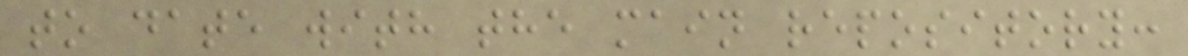to date with the main repository:
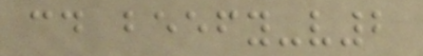cd beefy-v2
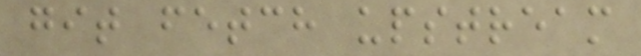git fetch upstream
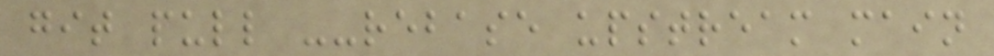git pull --rebase upstream main
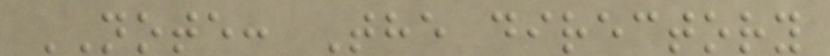NOTE: The directory
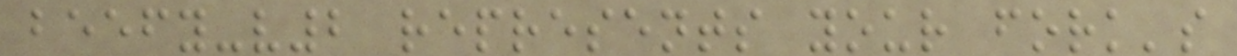beefy-v2 represents your fork's
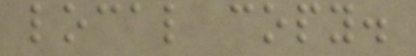local copy.
